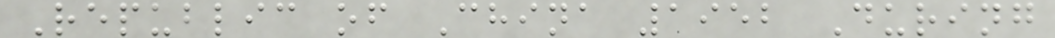Republic of China 1952 During
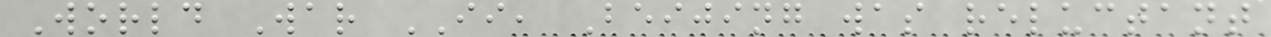World War II, Beijing was reluctant
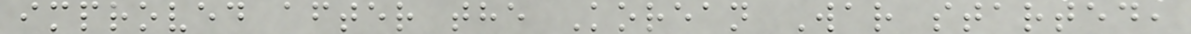improved after the Korean War started,
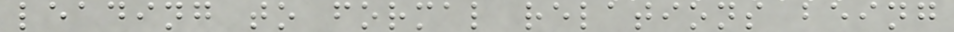leading to formal relations being
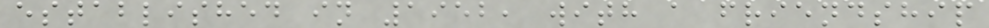established in 1952, with a friendship
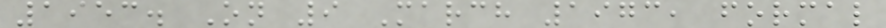1953. On 9 March 1973, formal
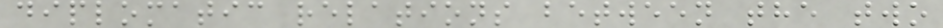diplomatic relations between the two
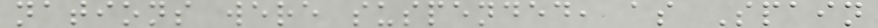nations were suspended, as Spain
